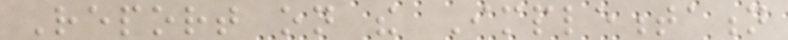Report on the Implementation
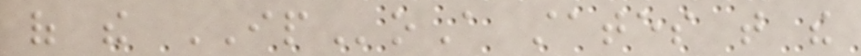of the IPoA states that the
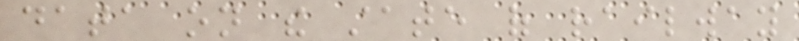data on the state of railway
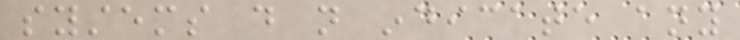systems do not indicate any
